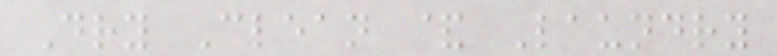Dry Clean & Laundry
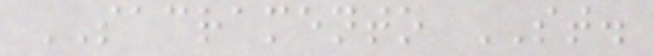SACRAMENTO ST.
